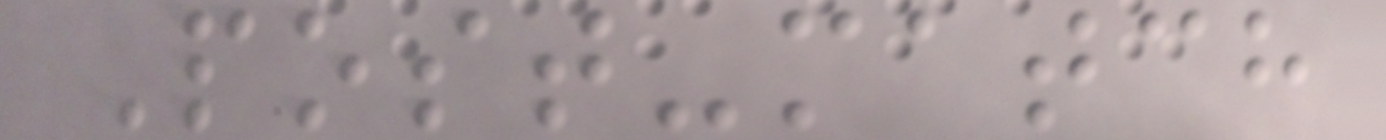Post-match
